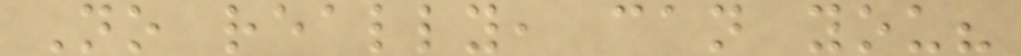No really, can you?
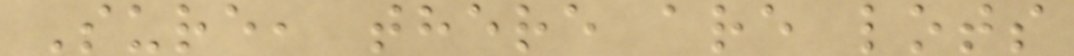Sure, there are lots
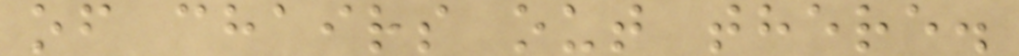of chairs out there.
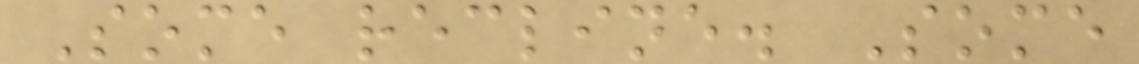Some recline. Some
